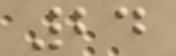24
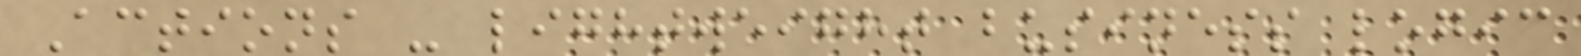Actions - lightweight business logic
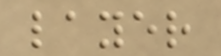layer
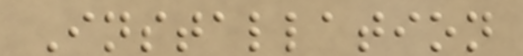Installation
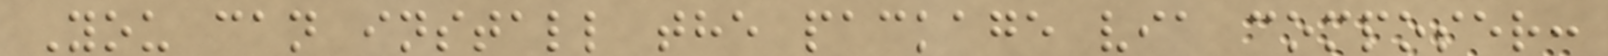You can install the package via composer:
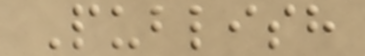Publish
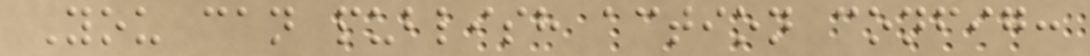You can publish action config:
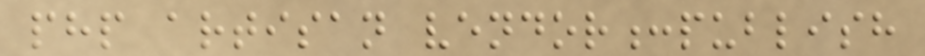php artisan vendor:publish
